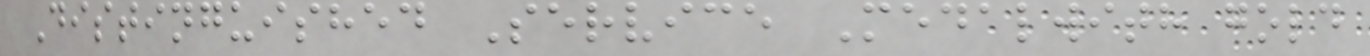Distinguished Service Medalwith gold
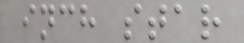inch star
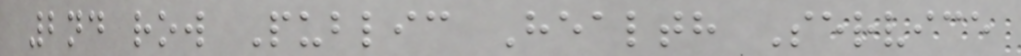2nd row Public Health Service
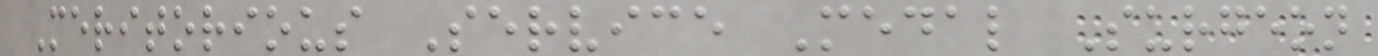Meritorious Service Medal Surgeon
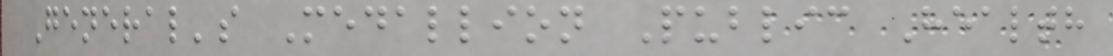General's Medallion Public Health
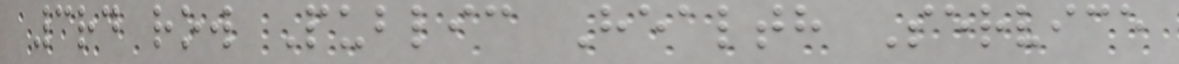3rd row Public Health Service
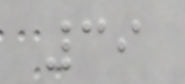39
